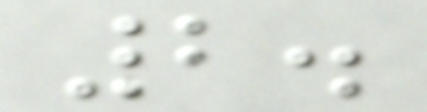2.
